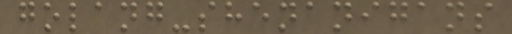golang-shenanigans
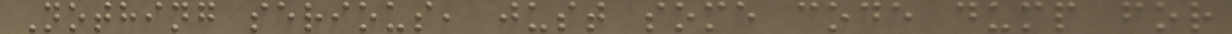Nothing serious, just some code dump for
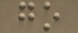go
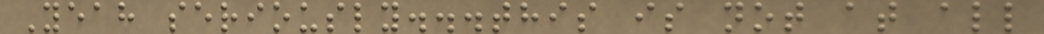Yeah seriously...this is not at all
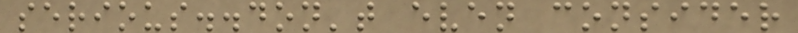serious..don't even consider
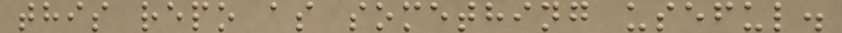this repo as something useful.
